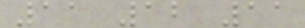11 12 11
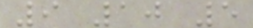9 10 5
